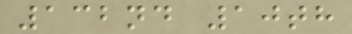132nd 10th
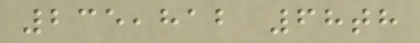235,812 68th
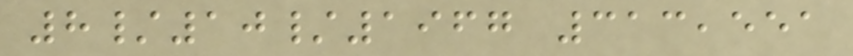8/10/1967 313,551
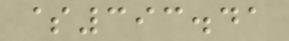$393.41
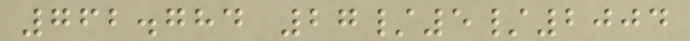762.784 27/5/2004
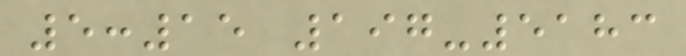5:15 197-5183
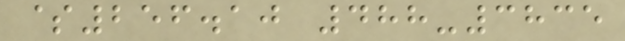$256.10 488-3835
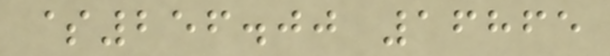$256.00 16865
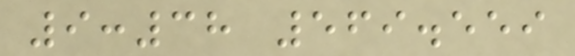9:38 569.559
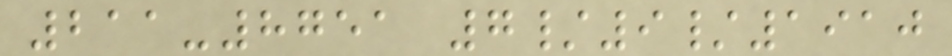211-8751 7/9/1910
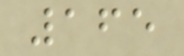165
